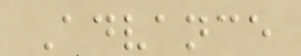Advance
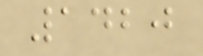1420
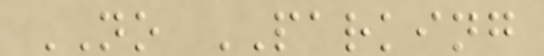NO PARKING
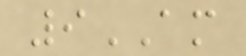9AM
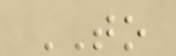TO
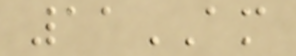11AM
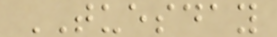TUESDAY
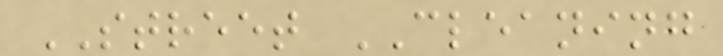STREET CLEANING
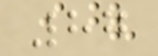87
